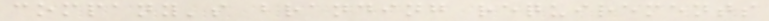company's branding requirements
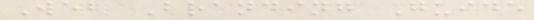Web Branding Guide
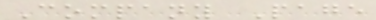Company Page
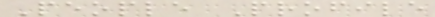People Profile
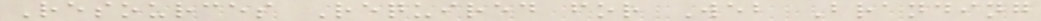Resources Required for Web Branding
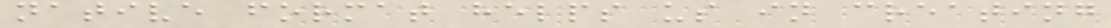native format helps us in creating
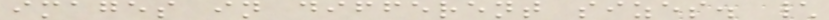images in different sizes. \
